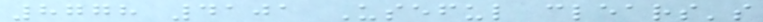8778 4101 Useful clears's
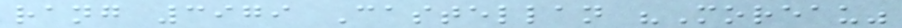rang 3979 Castellan "Moreau"
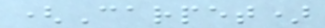(Carpet)
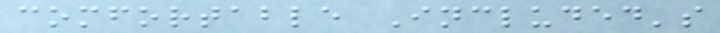comfortable Included's
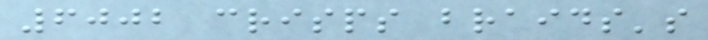6002 crisps braids's
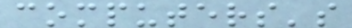computers's
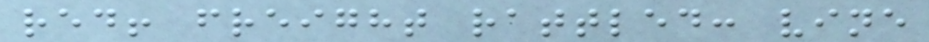red! freight rattled: vine
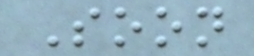Soon
